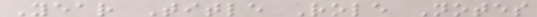Year Title Role Notes
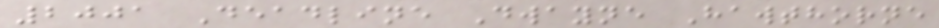2001 Deadline Dwayne Hawthorne
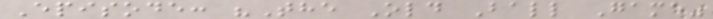Episode: "The Old Ball Game"
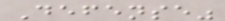Defense"
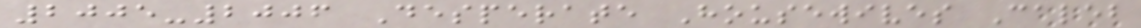2005-2006 Desperate Housewives Caleb
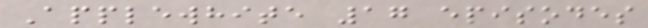Applewhite 17 episodes
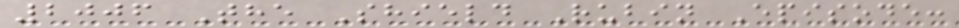2006 The Shield Rubin Episode:
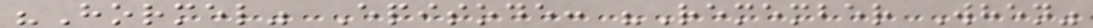"Hormel" Episode: "Remember When"
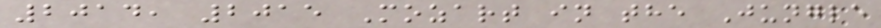2014, 2015 Mozart in the Jungle
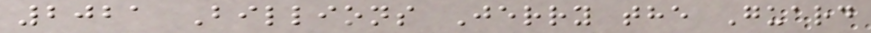2021 Billions Jerry the Guard
